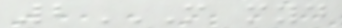2M MYD
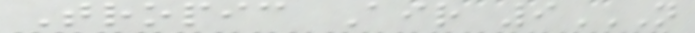Tropic Air 9N
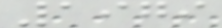1979
